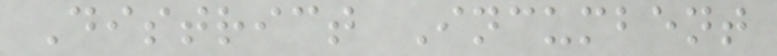District Incumbent
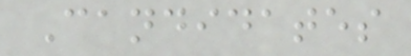Candidates
